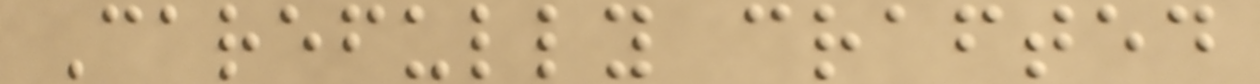Carefully crafted
